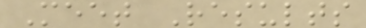Meet Results
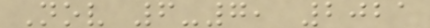Nov 6-7, 2021
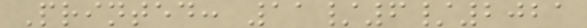Printed: 11/6/2021
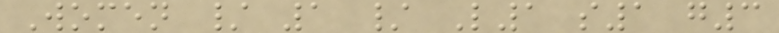Women / 1 / L1 s1 g3
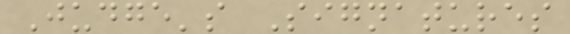Judge's Signatures
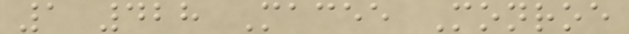1 428 Macee Monroe
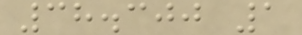38.300 1
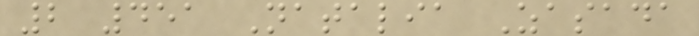2 451 Natalia Zasada
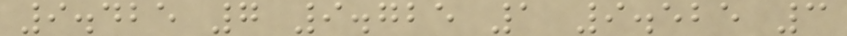9.425 7 9.725 1 9.525 3
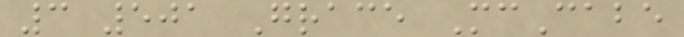3 501 Grace McCabe
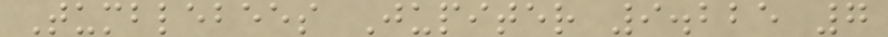Tumblebees Jupiter 9.225 7
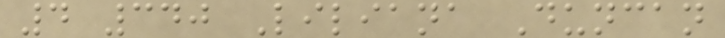4 340 Liliana Duncan
